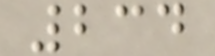234
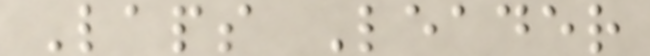Laps Leader
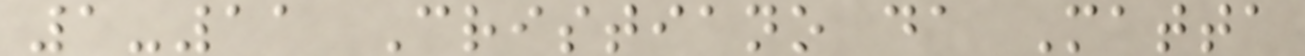1-11 Cristiano da Matta
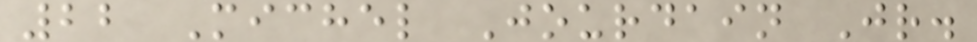22 Michel Jourdain Jr.
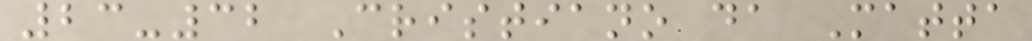23-32 Cristiano da Matta
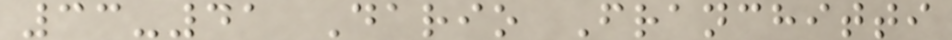33-41 Dario Franchitti
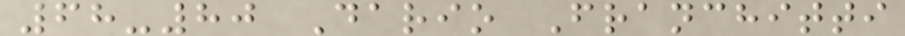68-80 Dario Franchitti
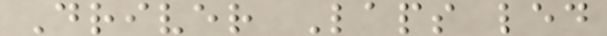Driver Laps led
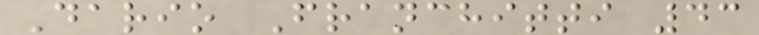Dario Franchitti 43
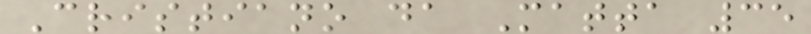Cristiano da Matta 35
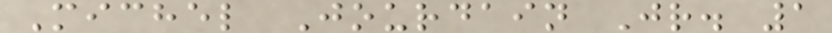Michel Jourdain Jr. 1
